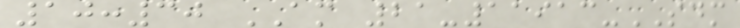10:30 AM 21-11913-SDM
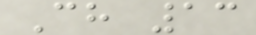Ch 13
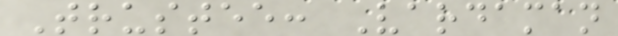Trustee: Vardaman
